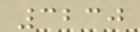3230
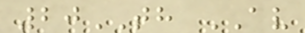20TH AV
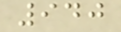940
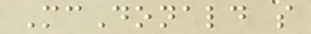McDonald s
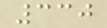330
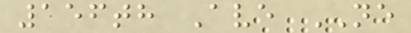156th Ave NE
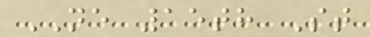NE 15th St
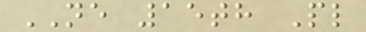NE 15th Pl
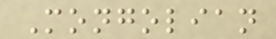Mongolian
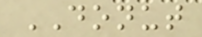DONUT
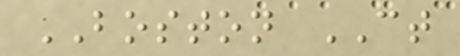BOSTON CT
